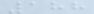188
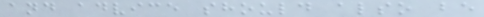and advice should also be
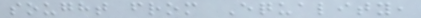sought from Equality,
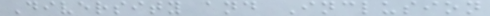Diversity and Inclusion
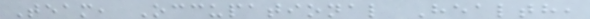Team, Occupational Health,
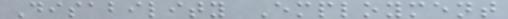Disability Employment
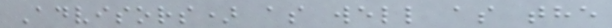Advisors) as well as the
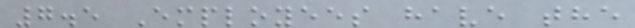7.5 Employees have the
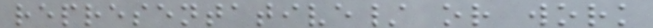representative/ or work
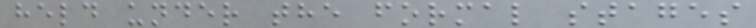held under the formal stages
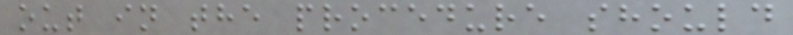out in the procedure should
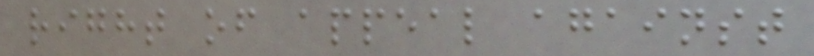right of appeal against
